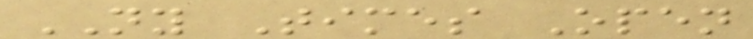NY Times Open
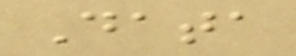Data
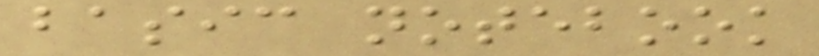basic notebook
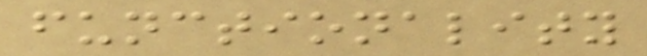functionality
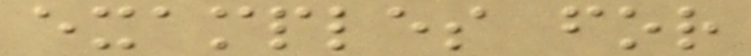examples for
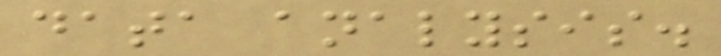data analysis.
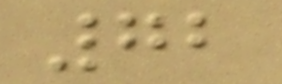72
